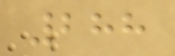288
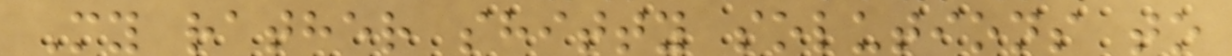My rather shitty solutions to
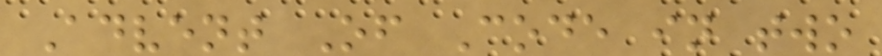Advent Of Code in two
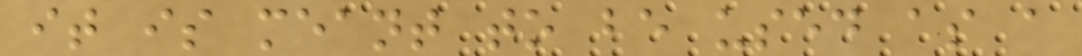it is meant to be used as a
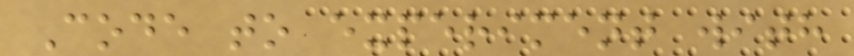Code to experiment with
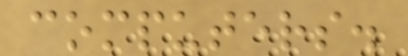computers.
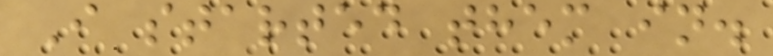I started them in.
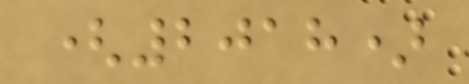(2018)
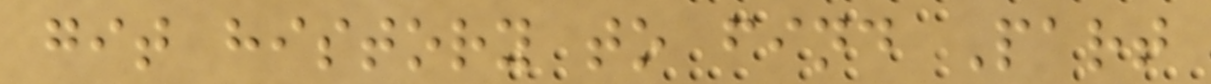git history to find Part
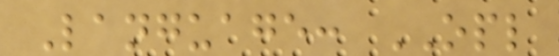Language: OPL
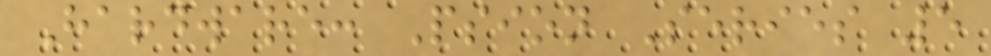Hardware: Psion Series 5
